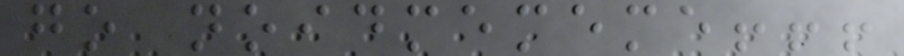go noidmememe!!!
